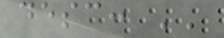desc: ''
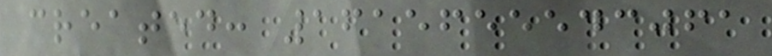created: 1615655543061
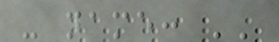- name: ''
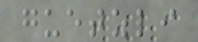guetzli
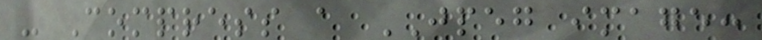- Compress a JPEG image:
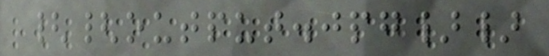{{output.jpg}}
